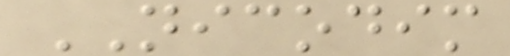NICODIM
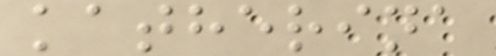katherina
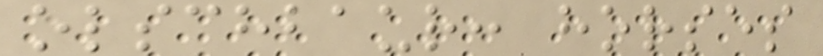olschbaur: horses
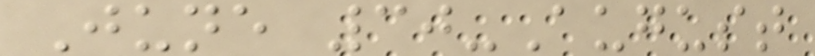June 30-August
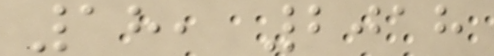18, 2018
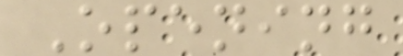Opening
